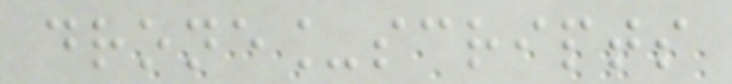drone_scripts
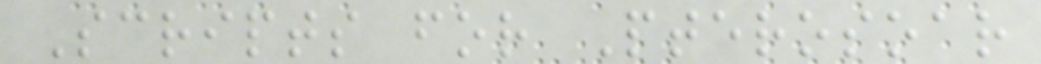Scripts for Pterosoar
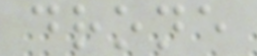drone
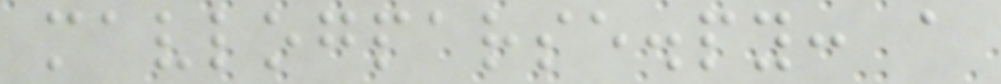mavlogparse.py: a
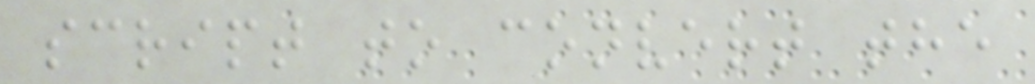script to convert the
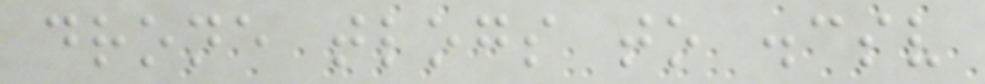drone tlogs to .csv
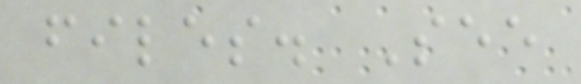files. See
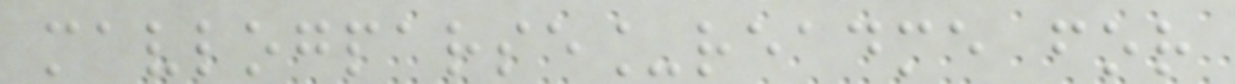mavlogparse_readme for
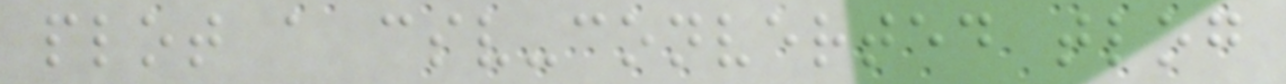plot a csv-converted tlog
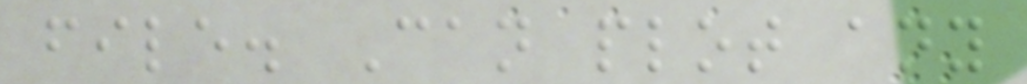file. Can plot any
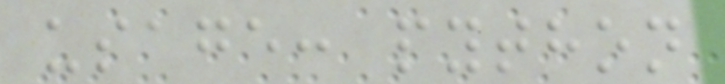usage: python
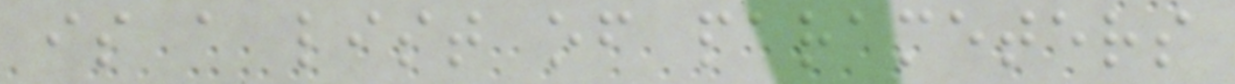is a list of parameters
